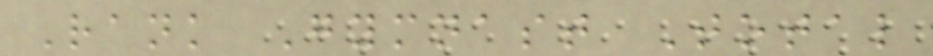Rank Gymnast Total
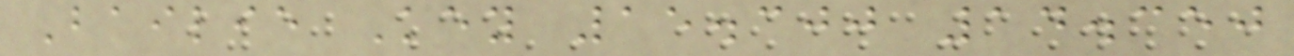Bailie Key 15.300 14.350
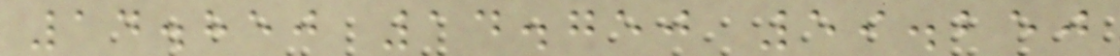14.850 14.750 59.250
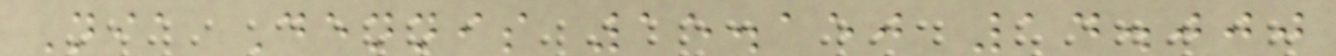Nia Dennis 15.150 14.000
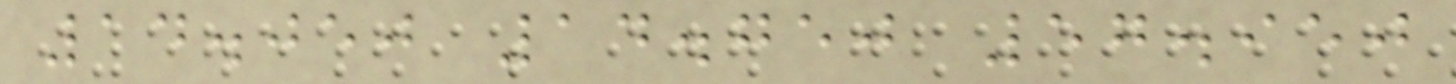14.050 14.750 57.950
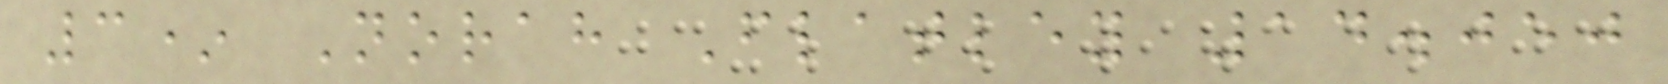3* Norah Flatley 14.050
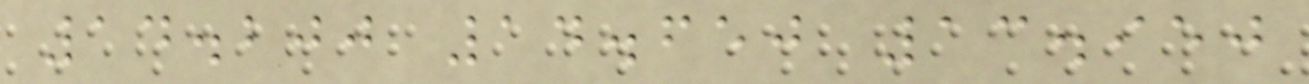14.200 14.650 13.950
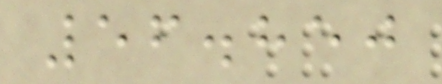56.850
